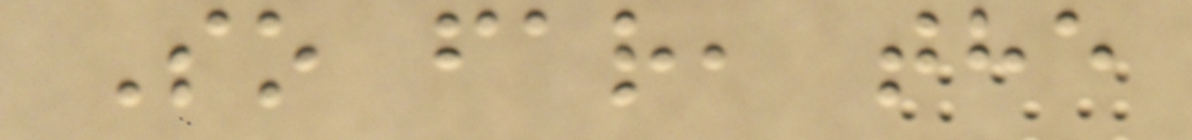So far, the
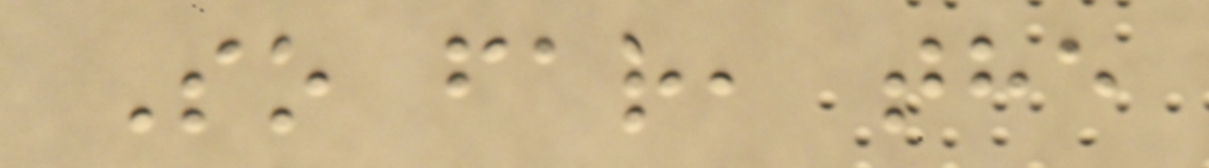So far, the
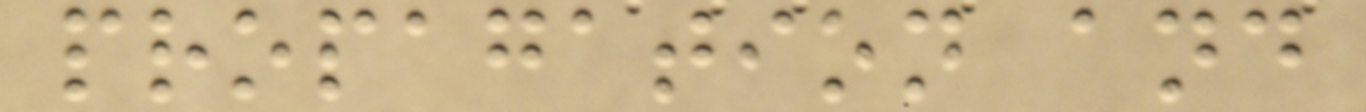propagation and
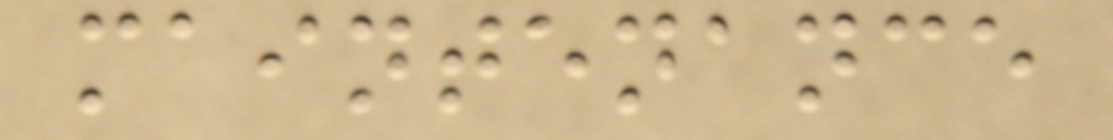maintenance
